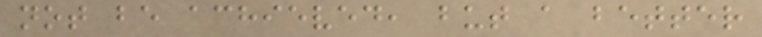not be achieved, but a better
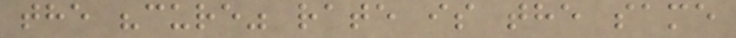the "cure" rate is the same
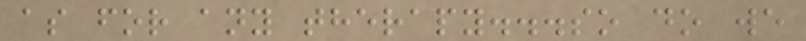as for any therapy...so do we
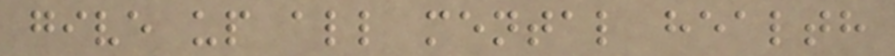give up all mental health
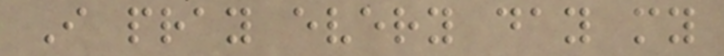I pray every day my
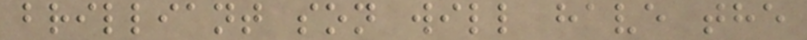brilliant son will have the
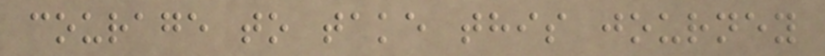courage to take this journey
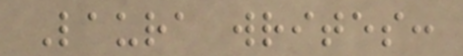Laura writes:
